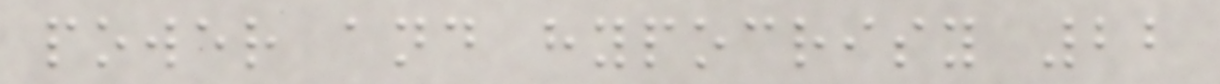power and hypocrisy 22
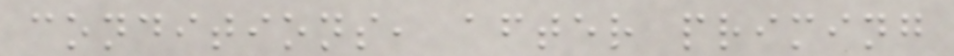conditions, after priming
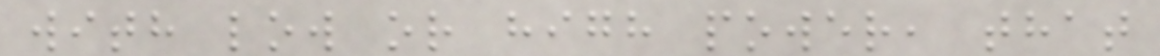with low or high power, that
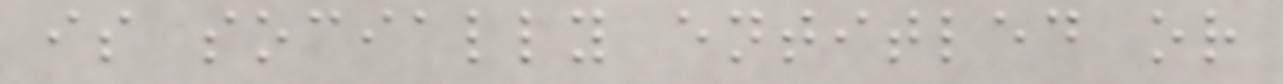is socially entitled or
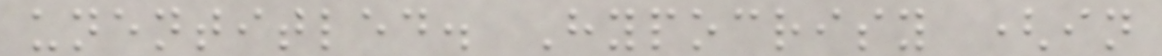unentitled. Hypocrisy (in
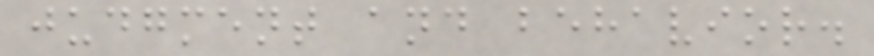judgment and behavior.
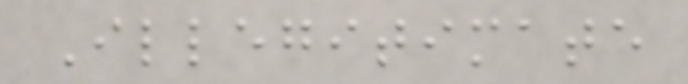Illegitimate
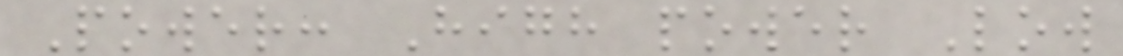Power: High power Low
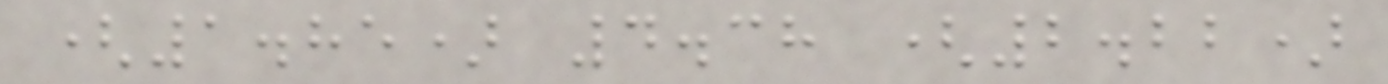(1.85) 4.38 (2.22)
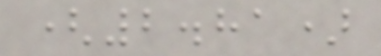(2.81)
